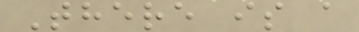There is a
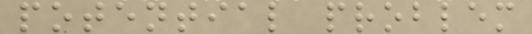potential problem
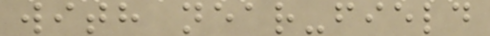with near-field
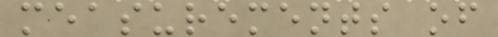measurements of
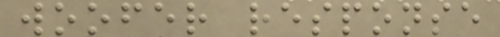woofer response
